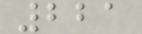221
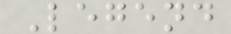Legend
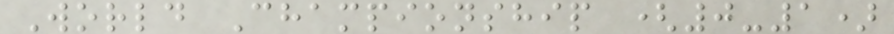World Championship (0-1)
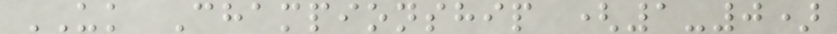UK Championship (1-0)
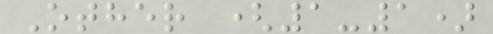Other (1-1)
